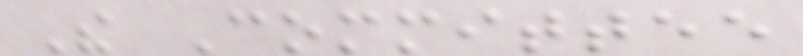The Committee
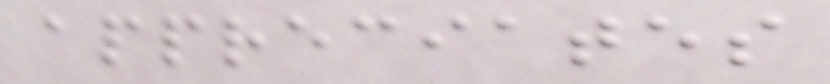appreciates
